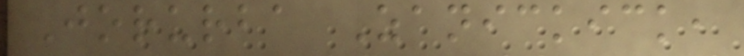Jorurba Zanickick,
